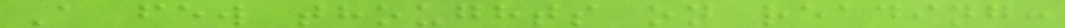A few thoughts on reading:
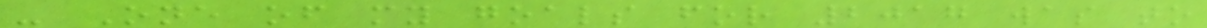- One of my goals for 2017 was to
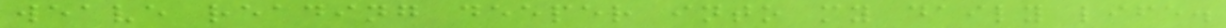weave reading deeper into my daily life.
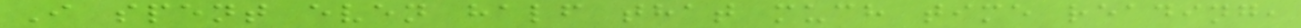I spent even half that much time reading,
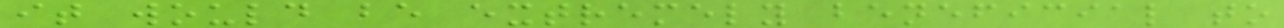it would be extremely beneficial to
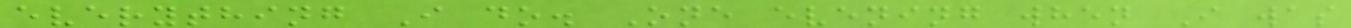everything I do. One evening when I was
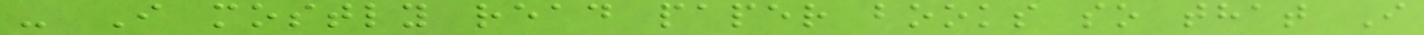- I mostly read paper books so that I
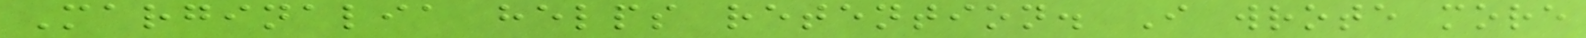Marginalia helps retention. I wrote more
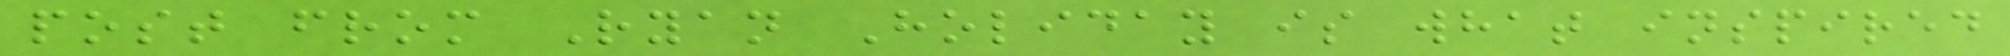post from Ryan Holiday is what inspired
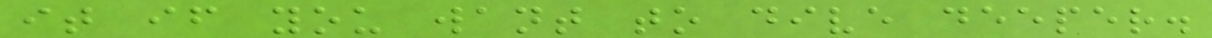it if you want to dive deeper.
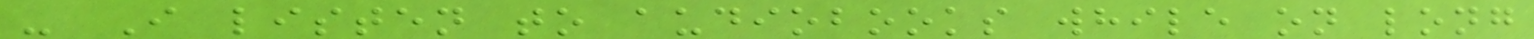- I listen to audiobooks while on long
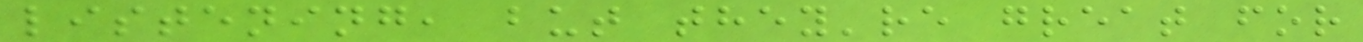listening, but they're great for
